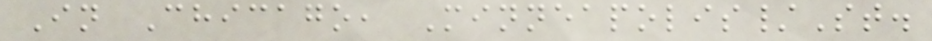In Chicago, Minneapolis/St.
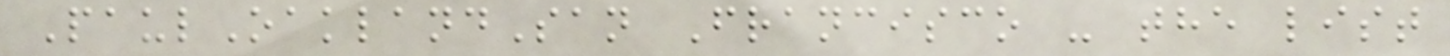PaulOaklandSan Francisco - the list
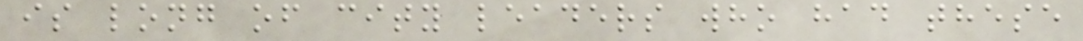is long of city leaders who had these
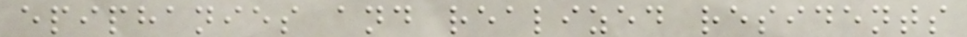epiphanies and realized residents
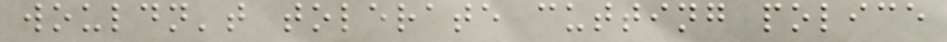wouldn't tolerate cutting police
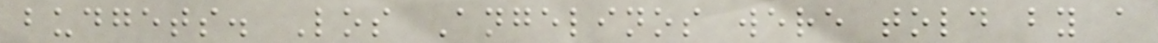budgets. Los Angelinos were told by a
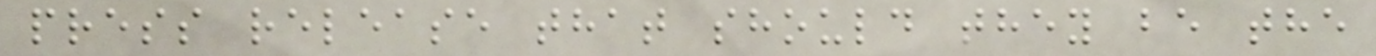press release that should they be the
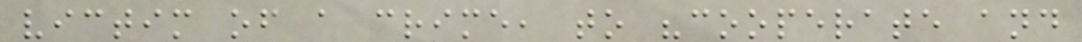victim of a crime, to "cooperate and
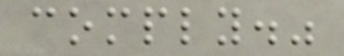comply."
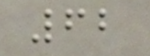62
